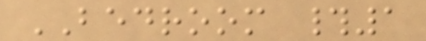BEDROOM #1
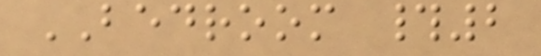BEDROOM #2
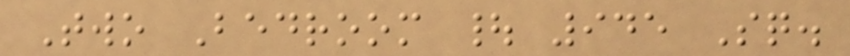Two Bedroom | 945 Sq.
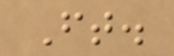Ft.
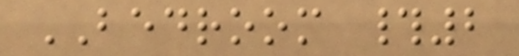BEDROOM #2
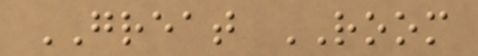GREAT ROOM
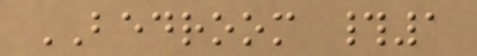BEDROOM #1
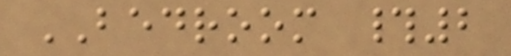BEDROOM #2
